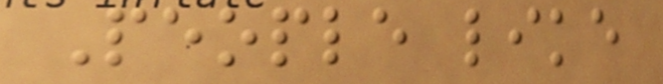People like
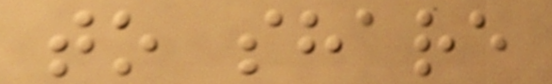to share
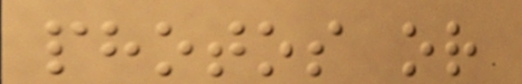photos or
